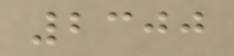2300
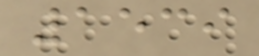1539
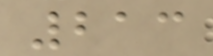213
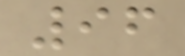96
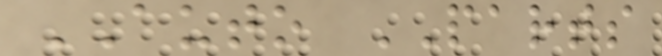AUTO PARTS
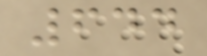644
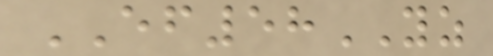EF58YZ
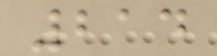214
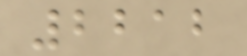2212
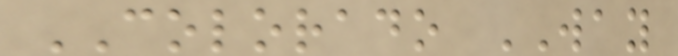COLORADO WAY
